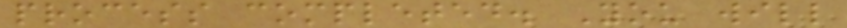process completed. You will
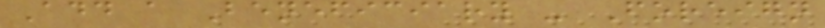Add a Beneficiary - Foreign
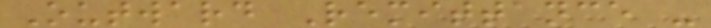Outward Remittance -
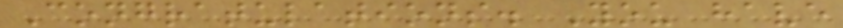Congratulations. You have
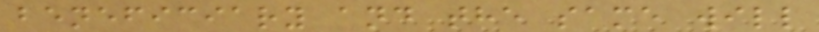beneficiary and the same will
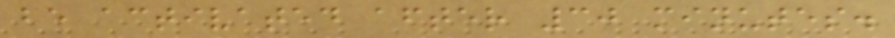be activated after 30 minutes.
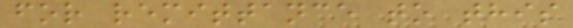for remittance to this
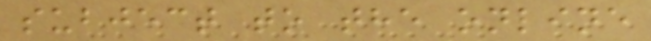subject to the online
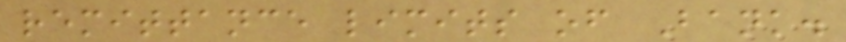remittance limits of Bank.
